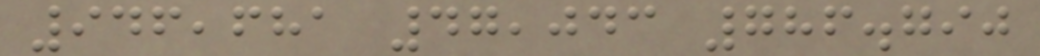946,681 47,043 786.790
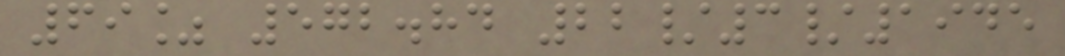69% 572.84 22/3/1945
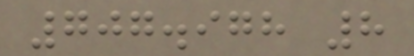707.978 8
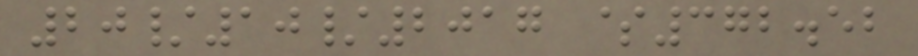20/10/2017 $372.52
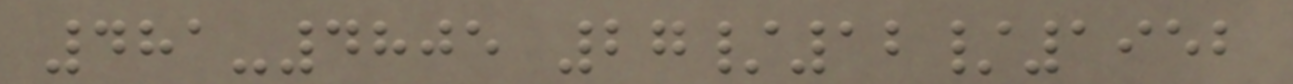481-4805 27/12/1952
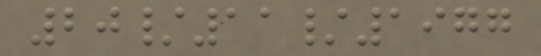20/11/1977
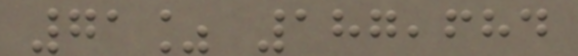71% 187,684
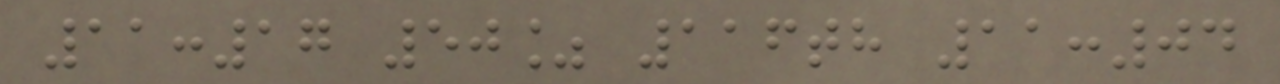11:17 50% 116th 11:04
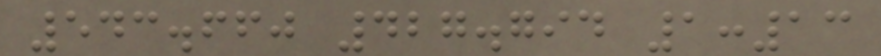543.660 427.794 1:13
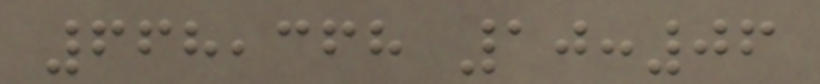668,368 10:06
